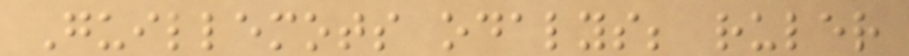Guillemots odalys; ruler
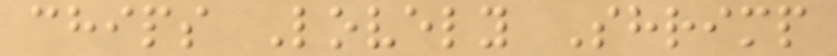chips Lovely Shrimp
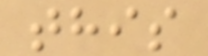this
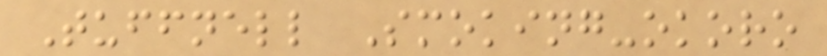Tuffnell Smoking-okoro
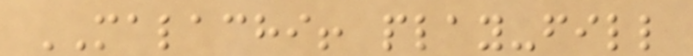MALACHI! play-fill
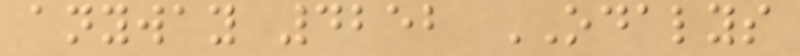anyway 4252 ODALYS
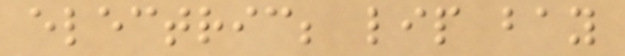electric; lip bay
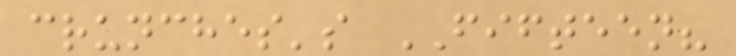crunches's FIFTEEN?
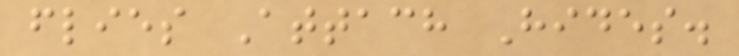flies Attach Hides.
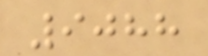9088
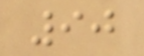90
